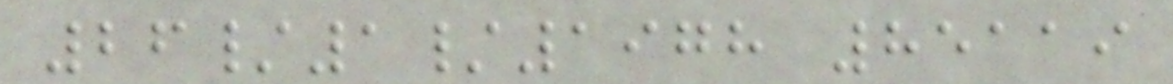26/1/1978 85119
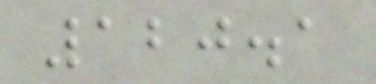120.1
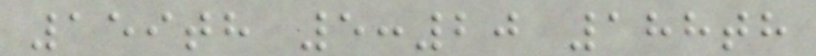159th 5:20 188th
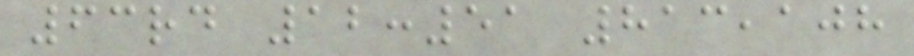63rd 12:51 813,108
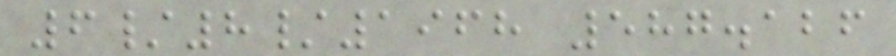6/8/1968 587.126
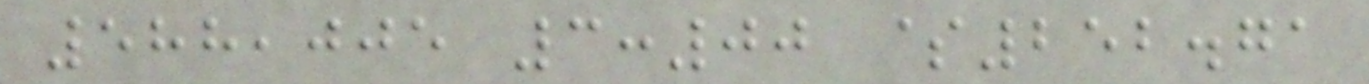588,005 3:00 $252.71
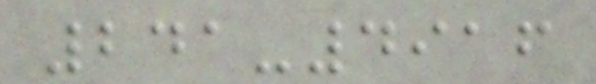241-4916
